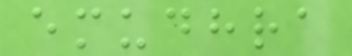emudhra
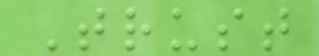Trust
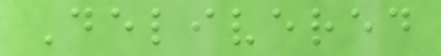Delivered
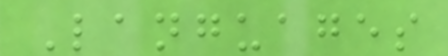Languages
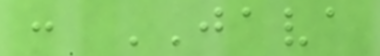: JAVA
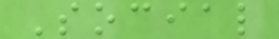Social
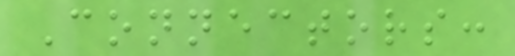Connectors:
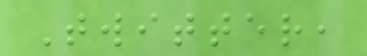Twitter,
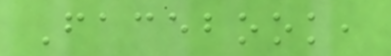Facebook,
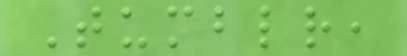Tumblr,
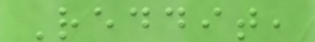Reddit,
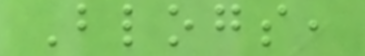Blogs,
